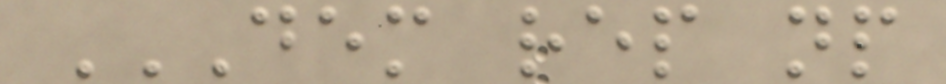DEM REP NP
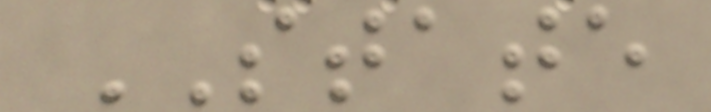STATE
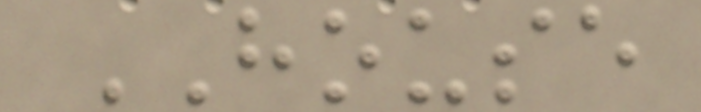HOUSE
